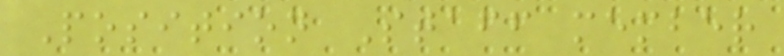Position Staff member
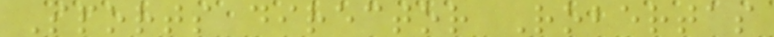Sports director Robertas
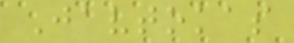Javtokas
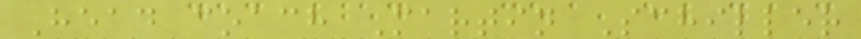Head coach Martin Schiller
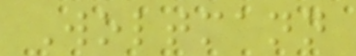Woltmann
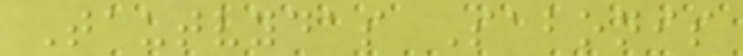Tautvydas Sabonis
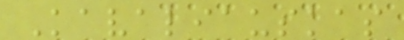Kavaliauskas
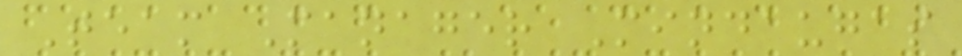Team Manager Mindaugas
